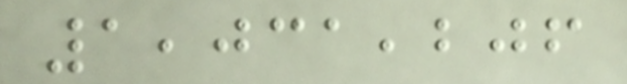1,031,206
